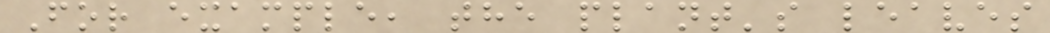For example, the plant's leaves
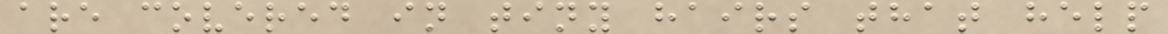are covered in tiny hairs that help
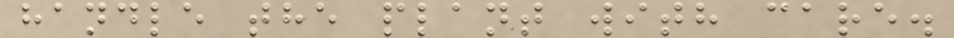handle the plant with care.
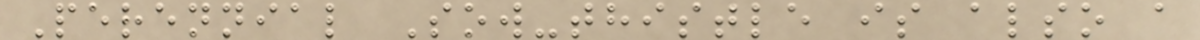Perennial Sow-thistle is also a
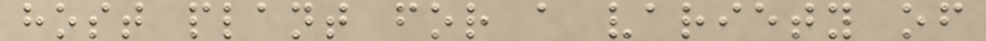host plant for a variety of
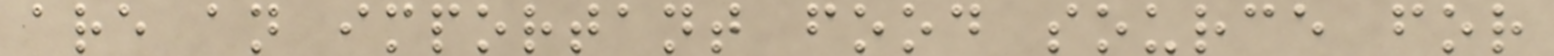are an important food source for
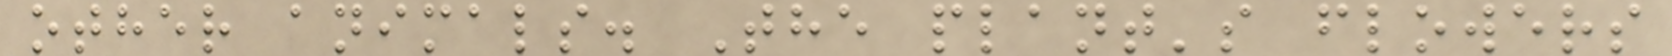other animals. The plant's flowers
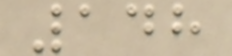148
